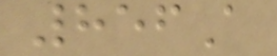856A
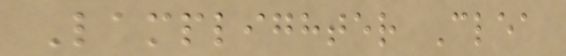Lamplighter Clea
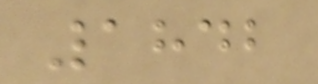1842
